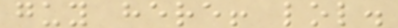guy here! lol.
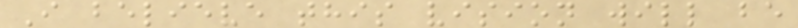I believe this vision will be
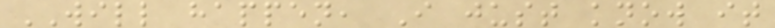WILL happen, I just know it
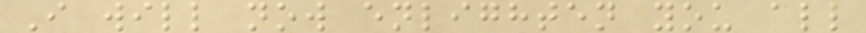I will now enlighten you all
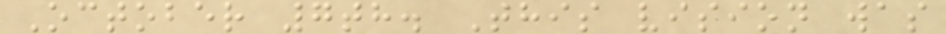October 7th. This vision was
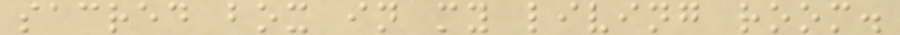sacred box in my living room.
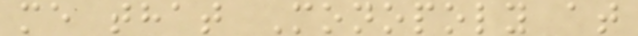me that Monopoly at
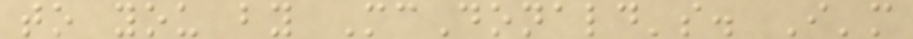to you by McDonald's. I'm
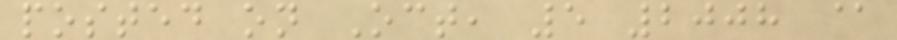posted on Oct, 5 2008 @
